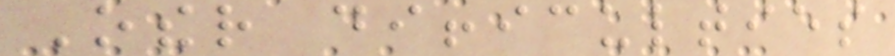Other difficulties
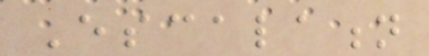Escalation
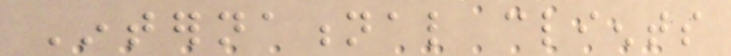International clients
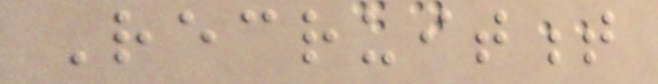Recruitment
